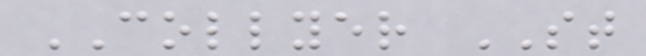COLLYER ST
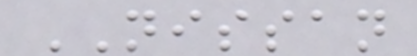NISSAN
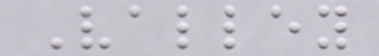Valley
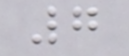7
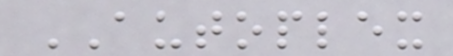AUTOPLEX
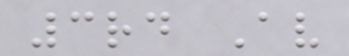3rd Av
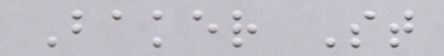Baker St
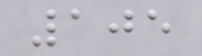105
